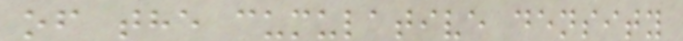of the cumulative density
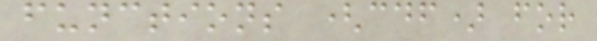functions (cdf) for
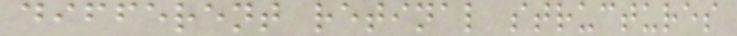different retinal structures
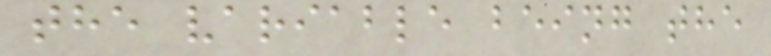the variable being the
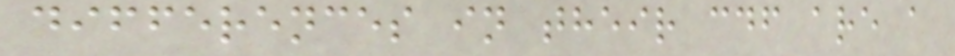differences in their cdf are a
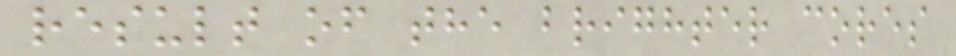result of the brighter cores
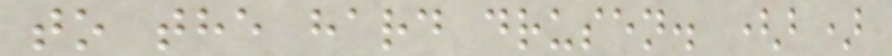to the hard drusen. (b)
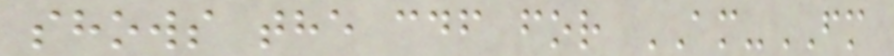shows the cdf for AM-FM
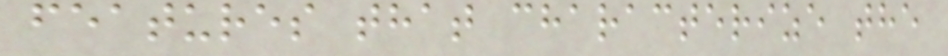features that characterize the
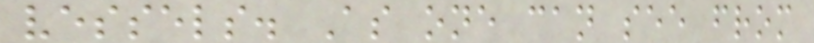vessels. As one can see from
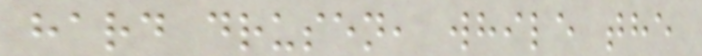hard drusen, while the
